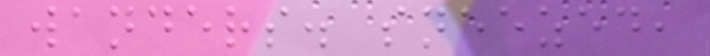wanders. sneezed,
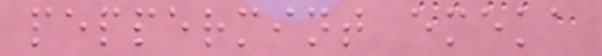peppermint emeka
